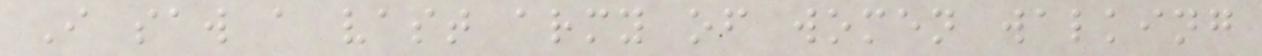I saw a vast army of women walking
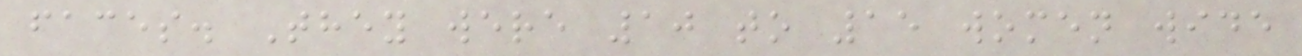faces. They were 10 to 15 women wide
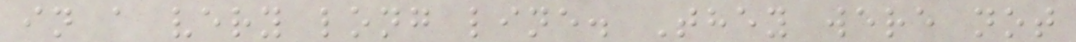in a very long line. They were not
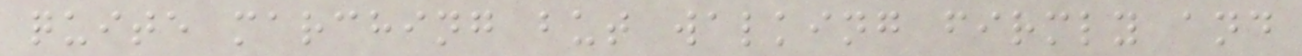quite marching but walking firmly and
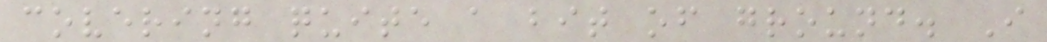covering quite a bit of ground. I
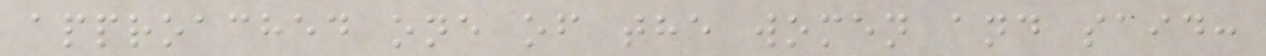approached one of the women and said:
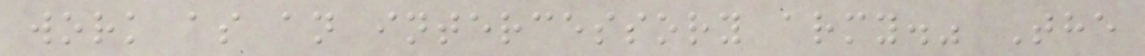work as an intercessory army." The
